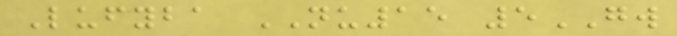Lufyba NU15 5GW
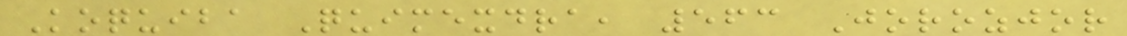Koquiba Quimexdra, 563 Jorozjor
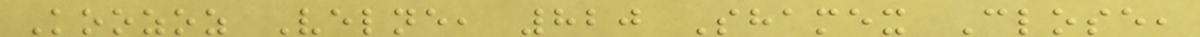Koozoz Velne, 820 Shamex Close,
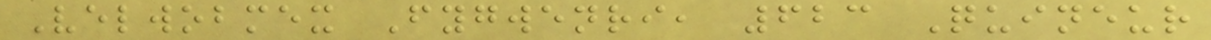Velwobmex Fygwenri, 623 Quineur
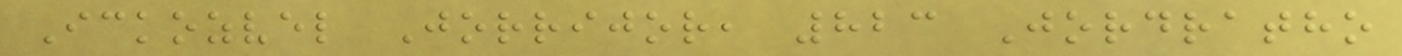Ickozvel Jorrijor, 823 Jordratho
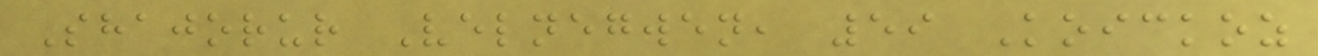Shajorur Velnegwen, 59 Koickoz
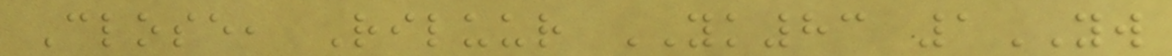Close, Riluur YK83 1YW
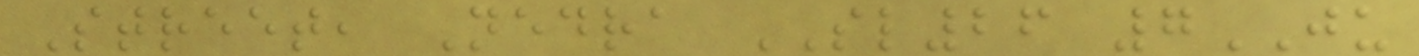Street, Nedra SL26 7JU
